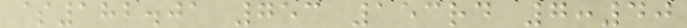$182.01 753 153rd 7:40
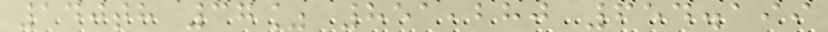140th 37% 851,280 654.199
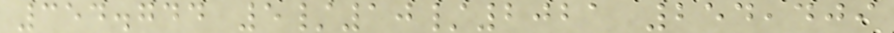354.744 5/10/2021 254,409
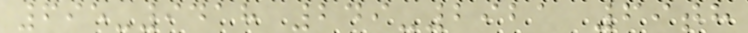695-9418 249-2921 69th
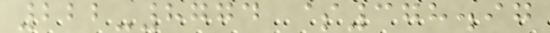222-8774 $378.97
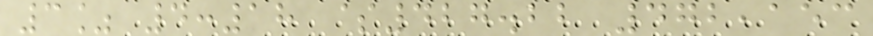3% 4:18 $427.22 472,153
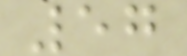57
